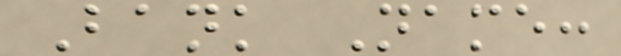Bank Name:
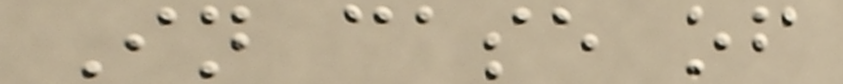In case of
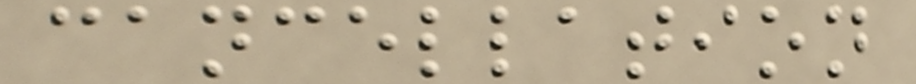cancellation
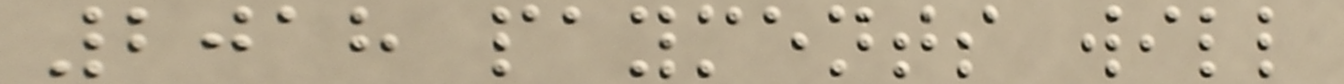2018 payments will
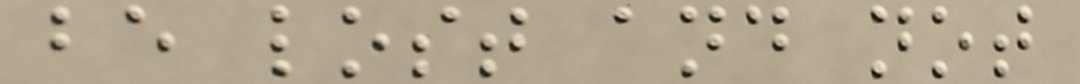be lost and not
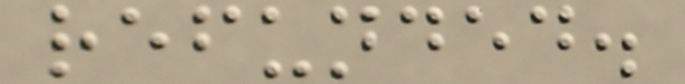refunded.
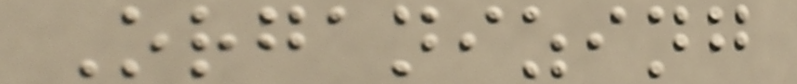Organizing
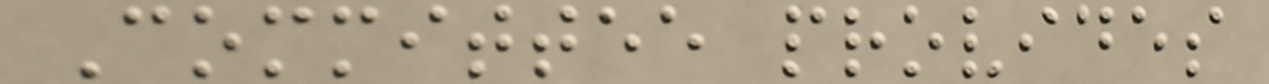Committee provides
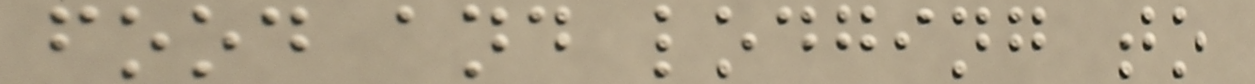food and lodging to
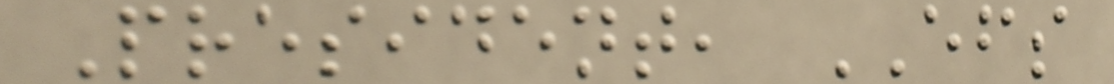President, EFS
